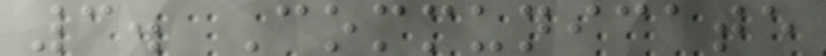3. Communicate
